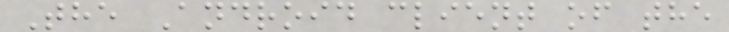The Android client of the
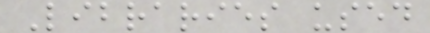Libraries used
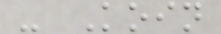- Koin
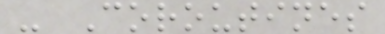- Coroutines
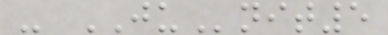- JUnit5
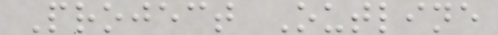Project Outline
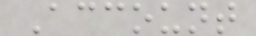Account
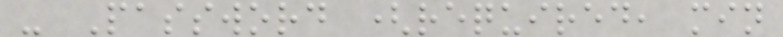- Password (required, min
